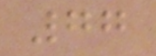77
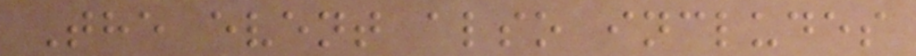The event also includes
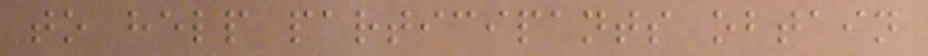to help participants obtain
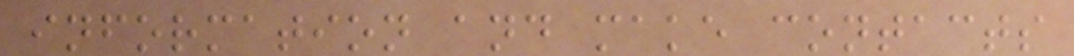information and make contacts
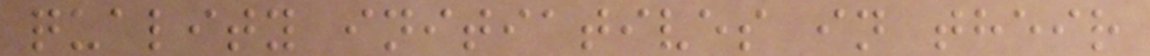quality initiatives in their
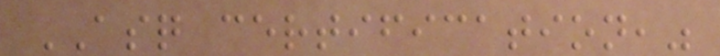ASQ certification,"
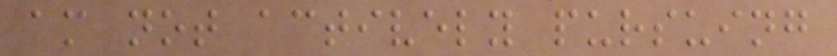am not actively pursuing
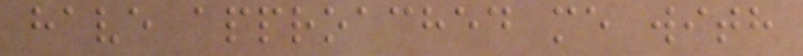have approached me with
